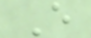E
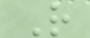R
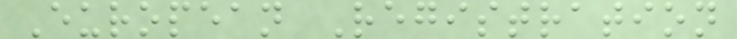European Registration
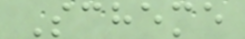Scheme
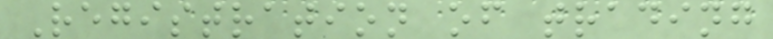Registration of trading
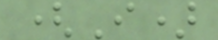(I)
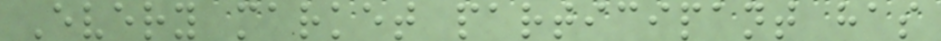Every market participant has
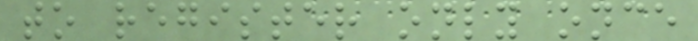to register only once
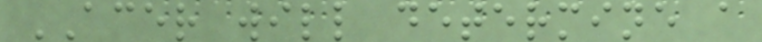ACER will determine a
